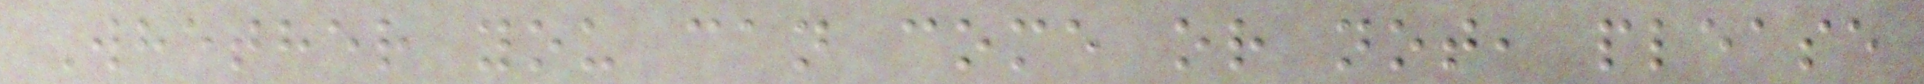Whether you can come or not, please
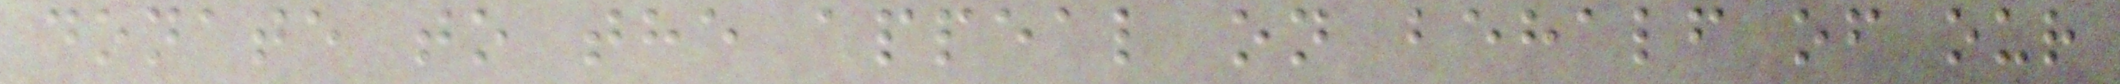donate to the appeal on behalf of our
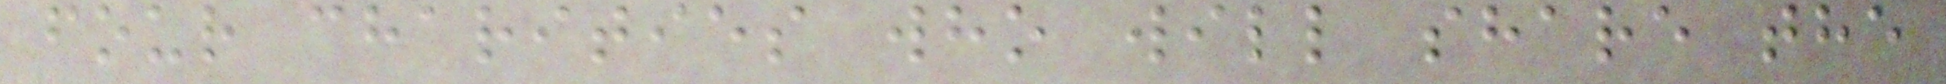four charities who will share the
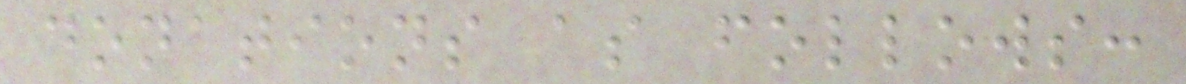donations as follows:
